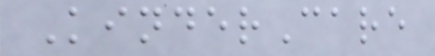KinderCare
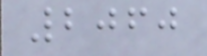2060
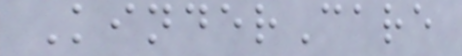KinderCare
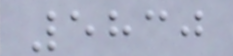5830
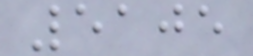5105
